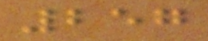257
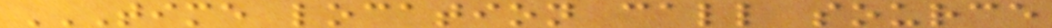TIME LOCATION CALL SOURCE
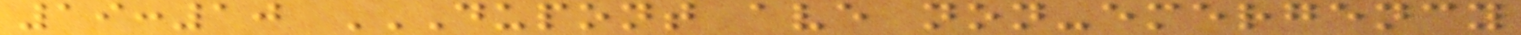19:10 DUPONT AVE NON-EMERGENCY
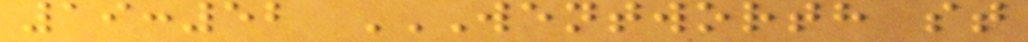19:52 WENTWORTH ST
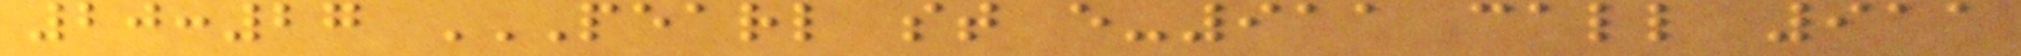20:27 PEARL ST E-911 CALL 911
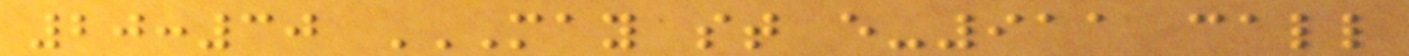20:30 MAY ST E-911 CALL
